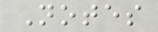Notes
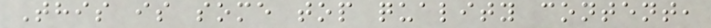This is some top quality content,
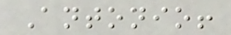Antonio!
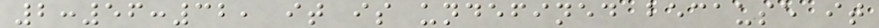2:56:32, it is undefined because it
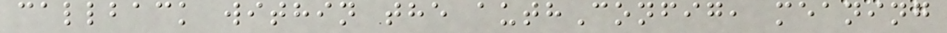callback within the authConfig, meaning
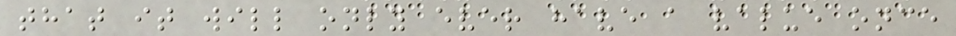that it will only ever have a value once
